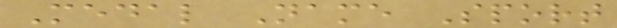Medal Name Sport
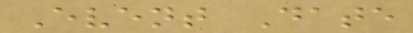Event Date
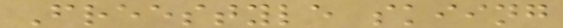Freestyle skiing
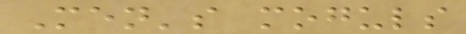Men's moguls
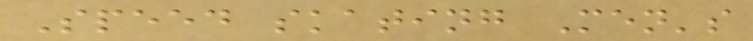Speed skating Men's
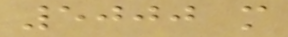5000 m
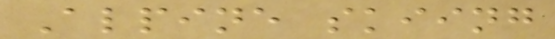Alpine skiing
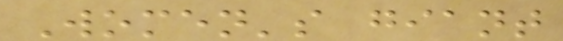Women's giant
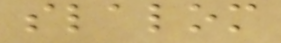slalom
